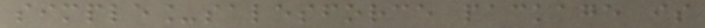simple_salesforce package is
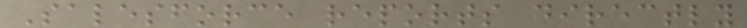Salesforce reports directly
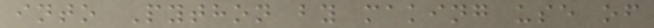into Python by making use of
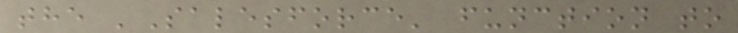the 'Salesforce' function to
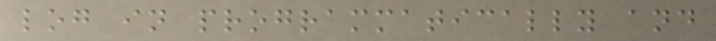log in programmatically and
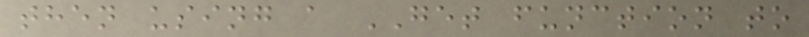then using a GET function to
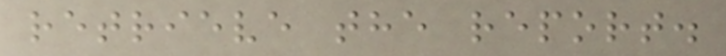retrieve the report.
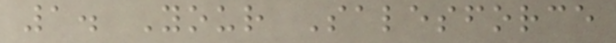1. Your Salesforce
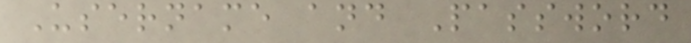Username and Password
